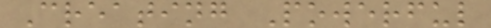Creating Powerful
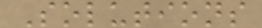Solutions
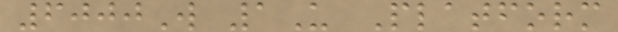6000W 1U Platform
